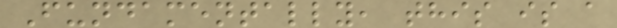Fundamentally, this is a
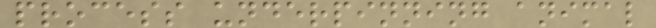process underpinning animal
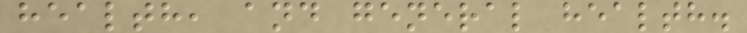health, and general health.
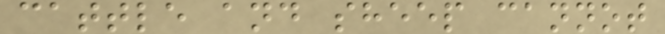cattle and sheep cannot
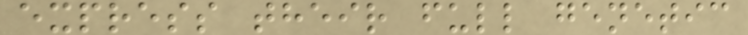express their full genetic
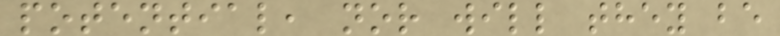potential, nor will they be
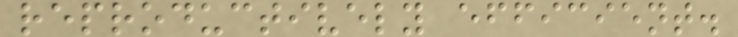reproductively efficient.
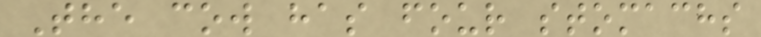The cow has four stomachs
